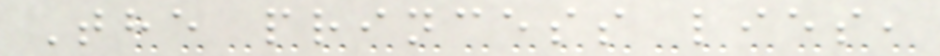The princess lies,
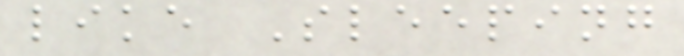like Sleeping
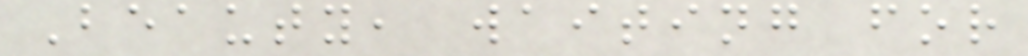Beauty, waiting for
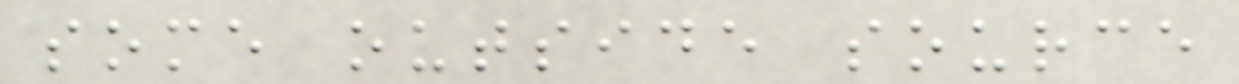some outside source
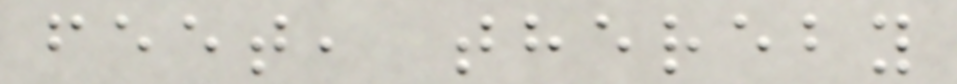feet, thereby
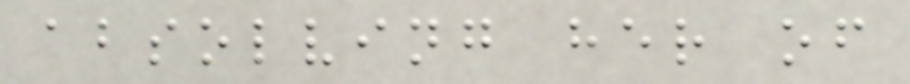absolving her of
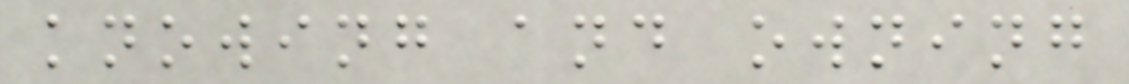knowing and owning
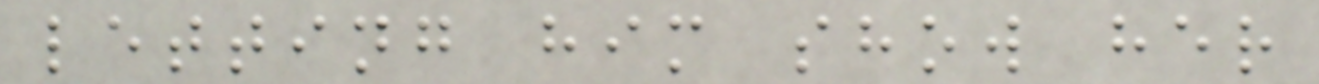letting him show her
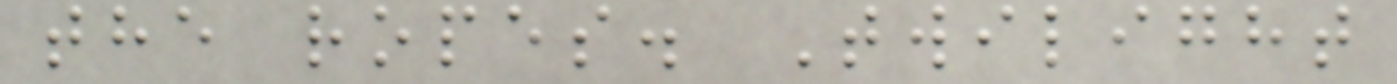the ropes. Twilight
